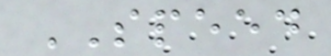SPEED
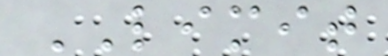LIMIT
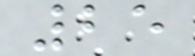25
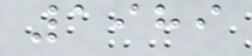1989
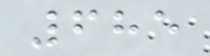685
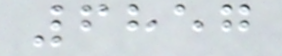6857
